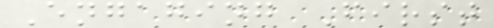Engaging First
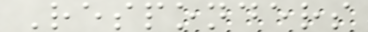Responders
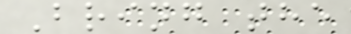Bring the
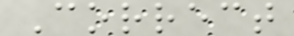Correct
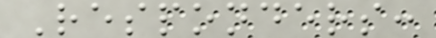Responders:
